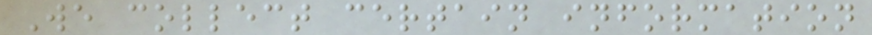We collect certain information
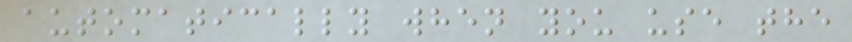automatically when you use the
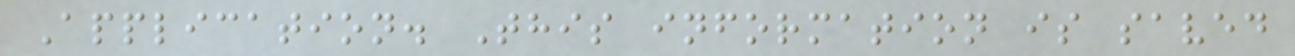Application. This information is saved
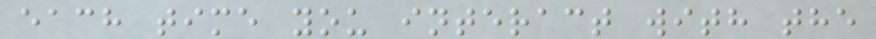each time you interact with the
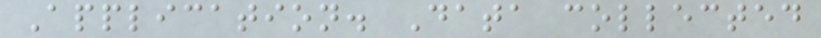Application. Data collected
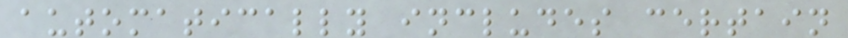automatically includes certain
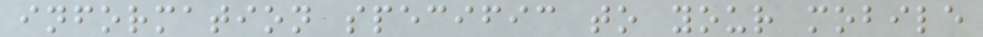information specific to your mobile
